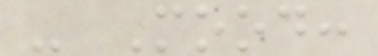- Mood:
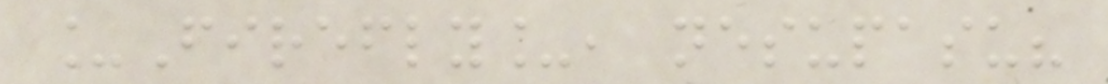_Firefly_, nesupasu?
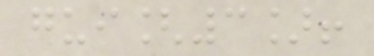gui[3]!
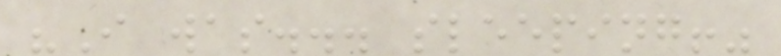"I was... sleeping!"
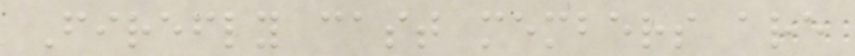Firefly cast members are
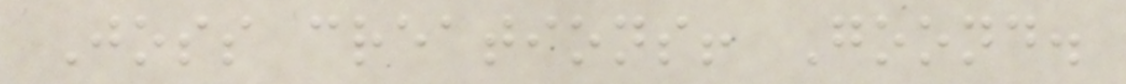Joss creations! Goond.
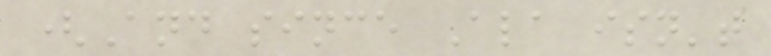(And since Ala isn't
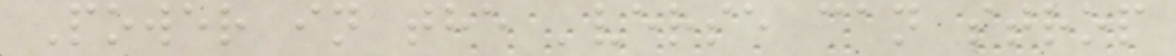Power in the 'verse can strop
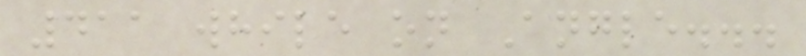411 while on Angle...
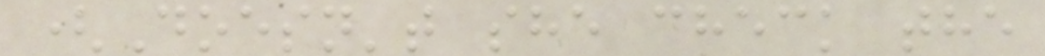(Doesn't she check the
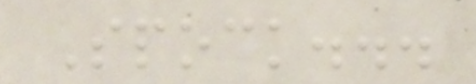Spock...
